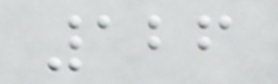126
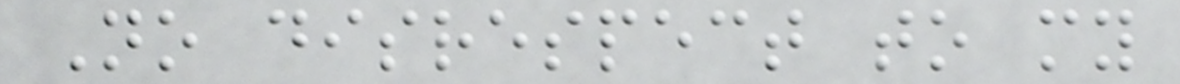No disrespect to my
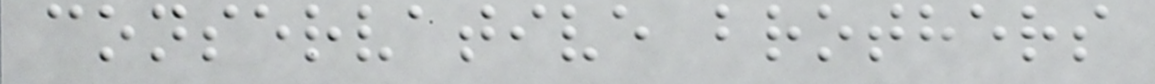conservative brothers
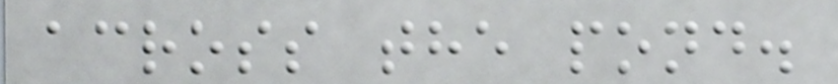across the pond.
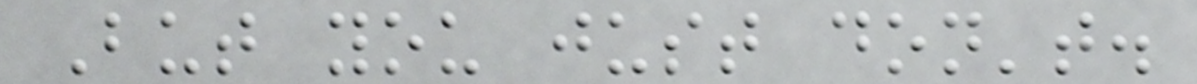But you just don't.
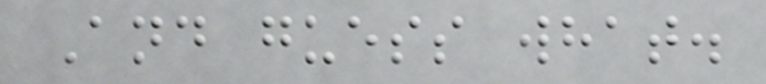And guess what.
